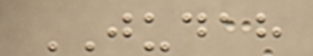JUDAH
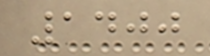1400
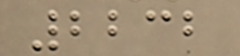2232
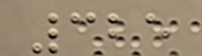325
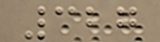327
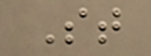St
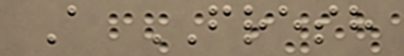A FRESH
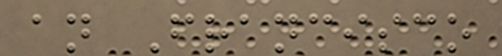an Francisco
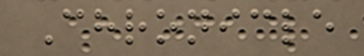Chronicle
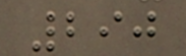290
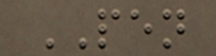PEN
